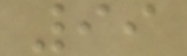99
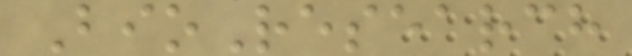BioResearch
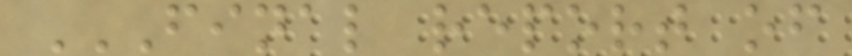FINAL REPORT OF
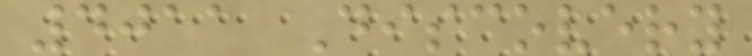4011 Discovery
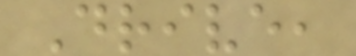Drive,
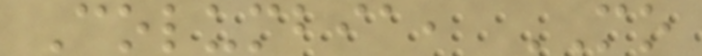Columbia, MO
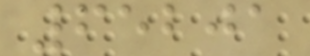65201
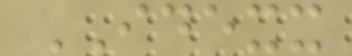IDEXX
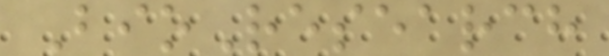BioResearch
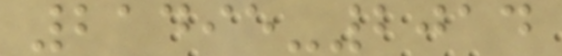21495-2014
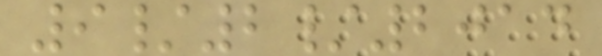9/2/2014
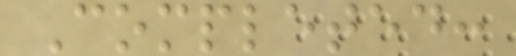Completed:
